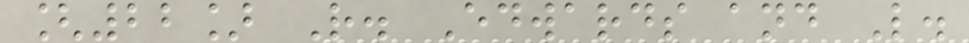[22] R. Edwards and L.
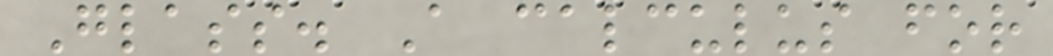Glass. A calculus for
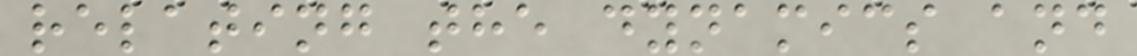relating the dynamics and
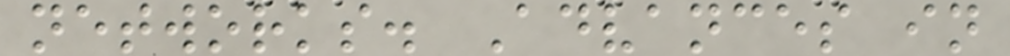networks. Advances in
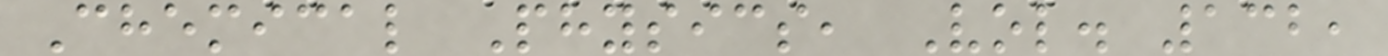Chemical Physics, Vol. 132,
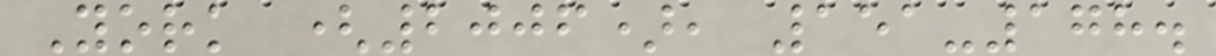York (2006), 151-178.
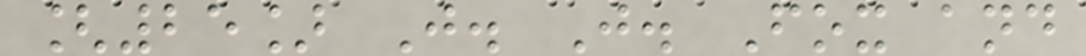[25] J. J. Fox and
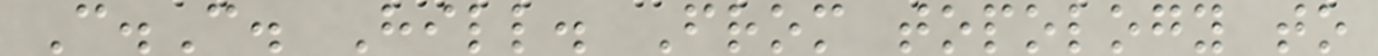C.C. Hill. From topology to
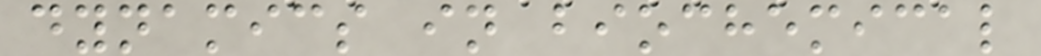dynamics in biochemical
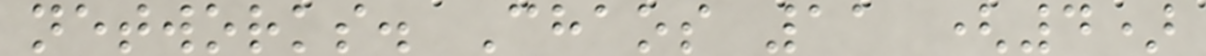networks. Chaos 11 (4)
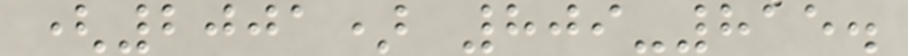(2001) 809-815.
